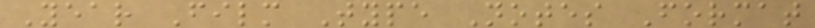Year Film Type Notes Format
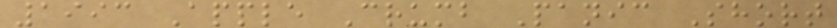1993 Apple Crumb Panic Short
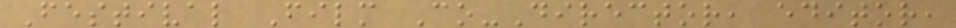Festival Film Co-Director, editor,
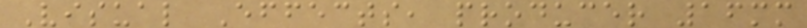Visual Effects, producer 16mm
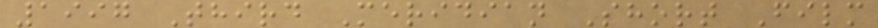1997 Third Meridian Short Film
